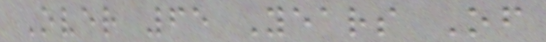Over 65 Years Of
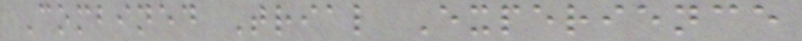Combined Trial Experience
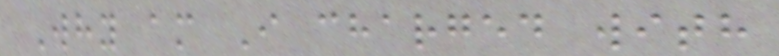Why am I charged with
